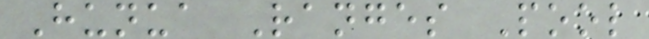Hunua Ranges Pool
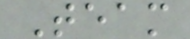Team
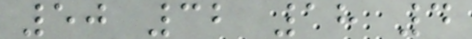50 32 18 4
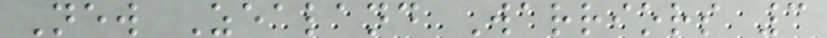New Zealand Warriors 3
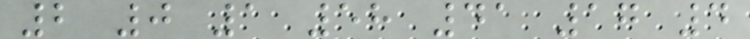2 0 1 58 41 17 4
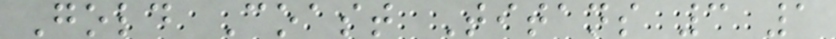Gold Coast Titans 3 1
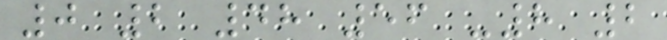0 2 48 56 -8 2
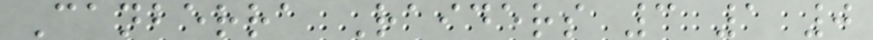Canberra Raiders 3 1 0
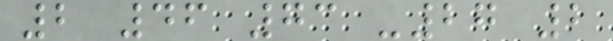2 46 73 -27 2
